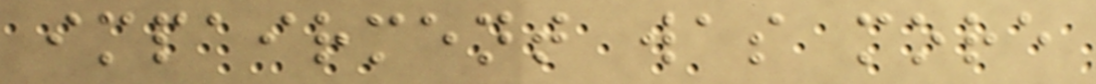impairment was more
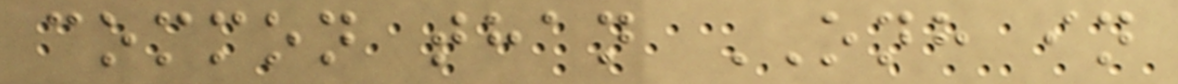common than ONH in
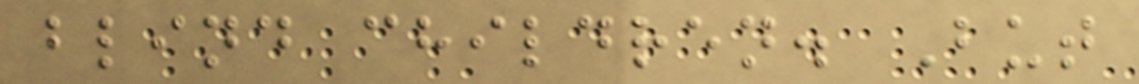blind children. But
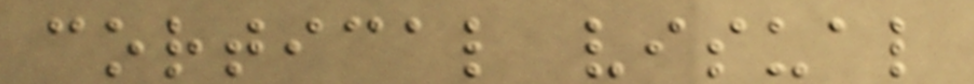cortical visual
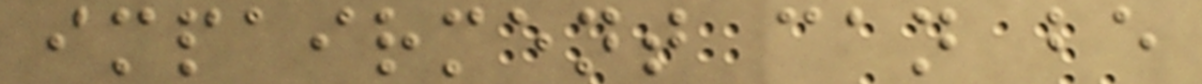impairment can be
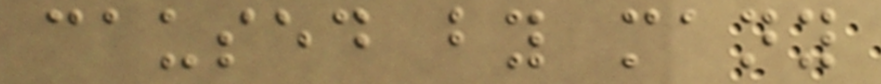caused by many
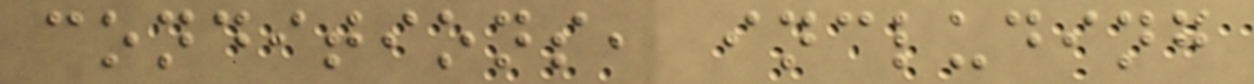conditions, including
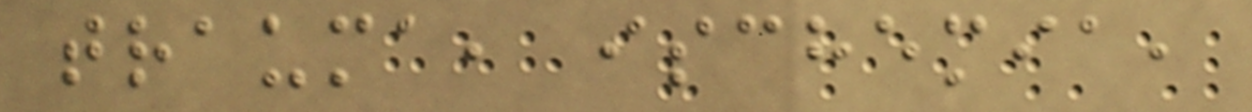trauma, ischemia,
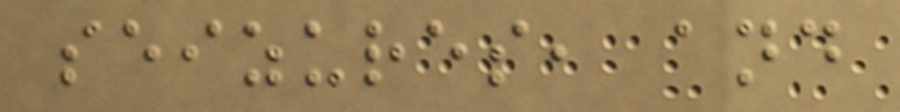seizures, and
